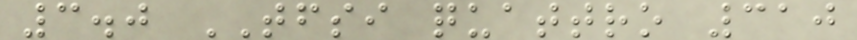3.0 TFSI quattro 310
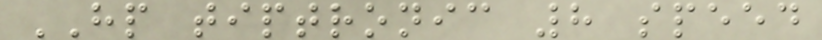HP tiptronic 8 speed
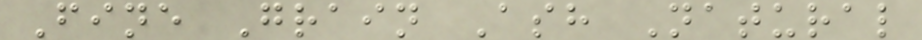Fine Grain Ash Natural
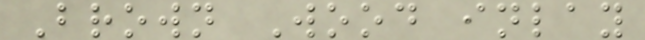Brown Wood inlay
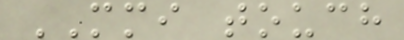MMI touch
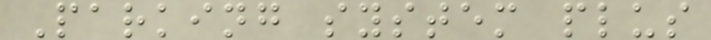Parking system plus
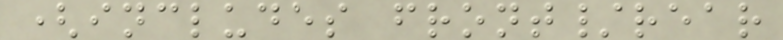(includes front/rear
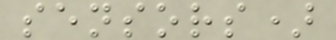sensors)
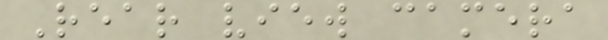Rear view camera
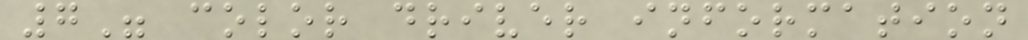7" color driver information
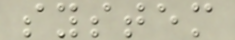system
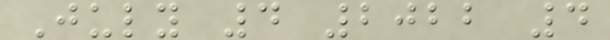July 4 2022 4
